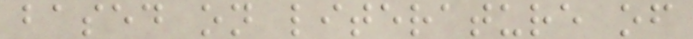based on literature of
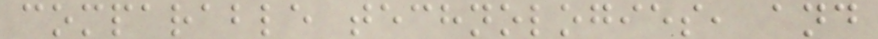comparable technologies, and
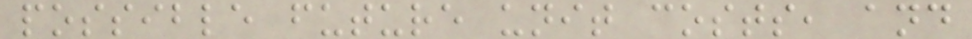possible future unit costs, and
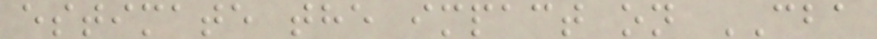estimate the impact on CBA
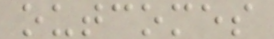outcomes
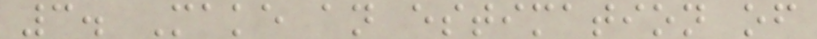3. Make an estimation of
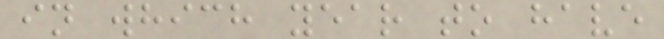in which year to have
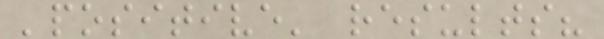'positive' results?
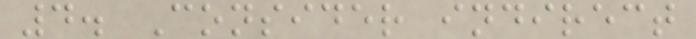4. Consider indirect
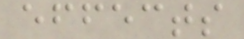effects
